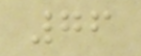76
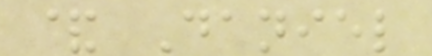& Daniel
